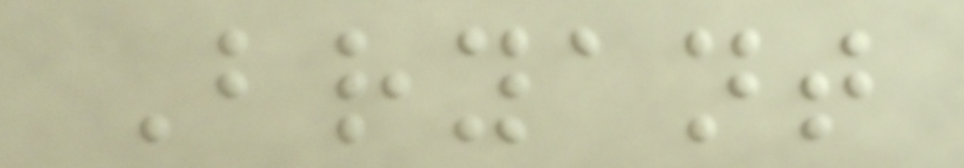Bryant
